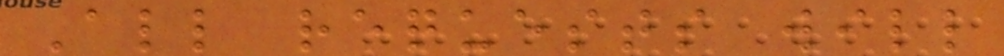All requests will
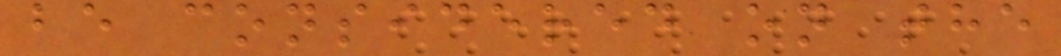be considered on the
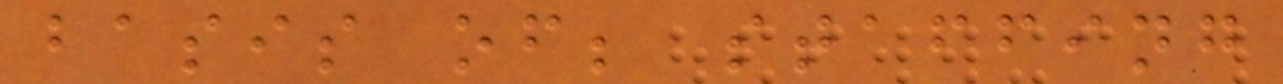basis of; staffing
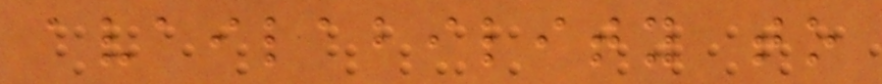availability to
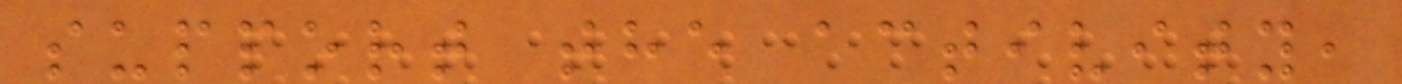support the activity,
